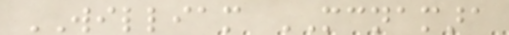WILLIAM MCNAMARA
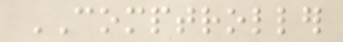COMPTROLLER
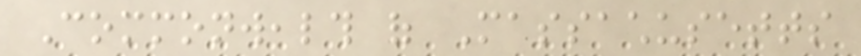Commonwealth of Massachusetts
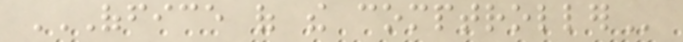OFFICE OF THE COMPTROLLER
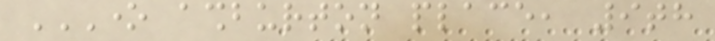ONE ASHBURTON PLACE, 9TH
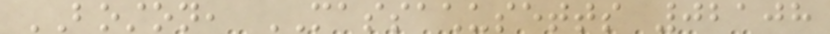BOSTON, MASSACHUSETTS 02108
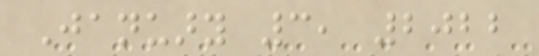January 3, 2022
